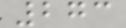273
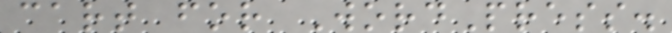cart for WordPress.
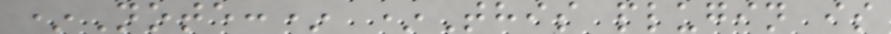*Note:* *This plugin is
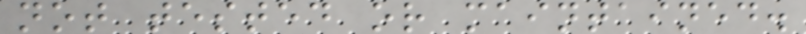not tested or maintained.
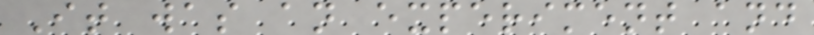It was an experiment and
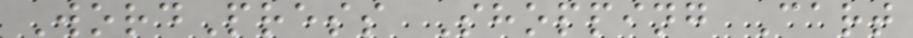WordPress Shopping Cart
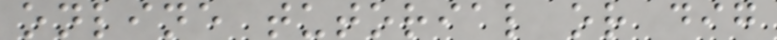online tutorial or dig
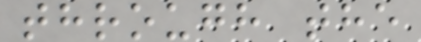through the
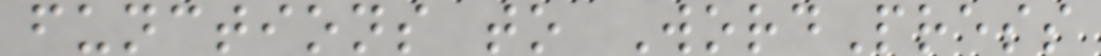functions to WordPress
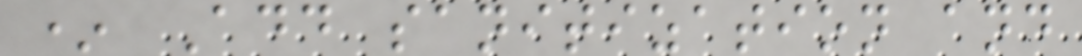* Add sanitization and
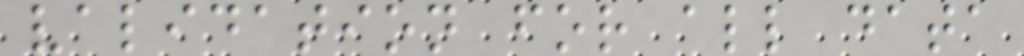validation for all data
